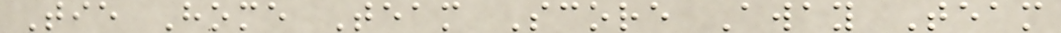Tie Home Team Score Away Team
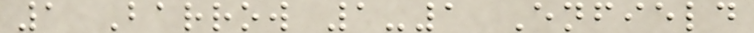1 Barrow 1-1 Enfield
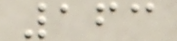163
